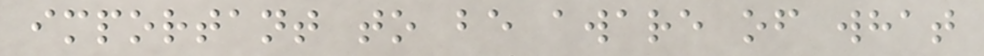important to be aware of what
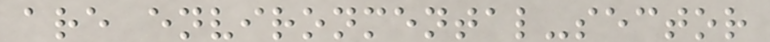are environmental-sector
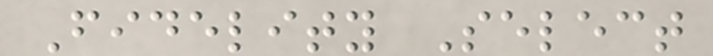Fidelity Select
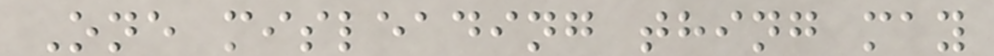One misleading thing may
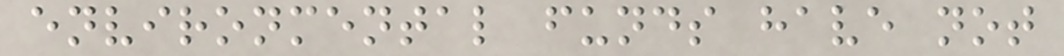environmental funds have not
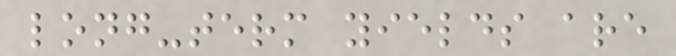long-term yields are
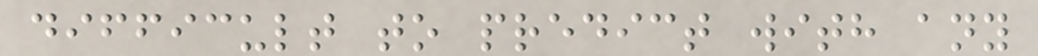difficult to predict with any
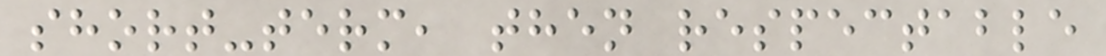short-term, then respectable
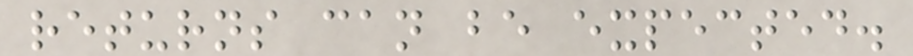returns can be expected.
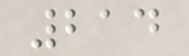214
